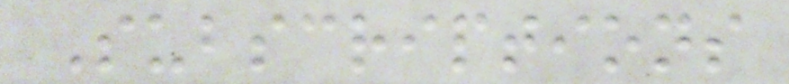Subscriptions
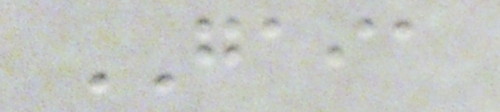GAIA
